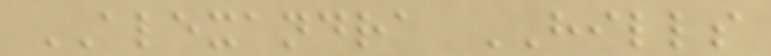ALEXANDRA HILLS
